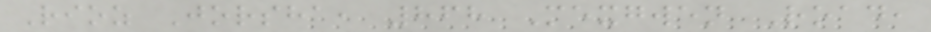Rioz Jorsha, 868 Mexgwen Road,
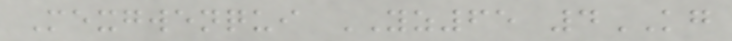Mexgwenqui YZ65 4KG
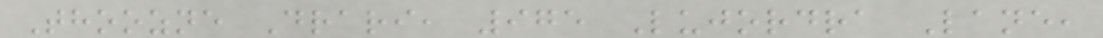Thoozne Drari, 975 Lujordra Lane,
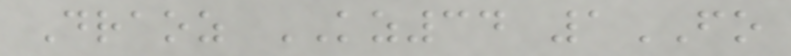Draoz KZ34 1FO
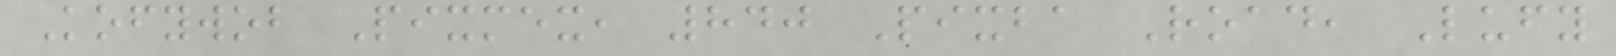Kofywob Pixmex, 840 Pixba Road, Lufy
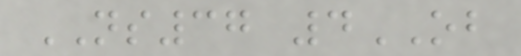NS37 4OB
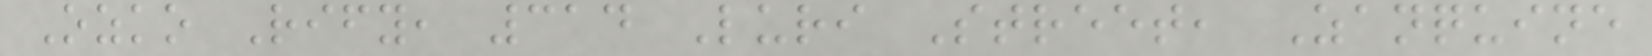Ozko Rify, 314 Luri Street, Zanquine
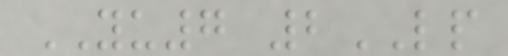YU7 2LP
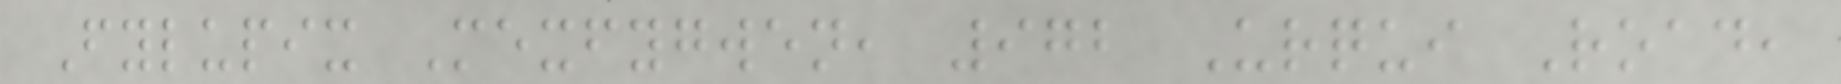Fylupix Mexfygwen, 972 Urqui Road,
